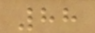88
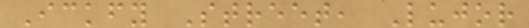Ickfy Street, Lujor
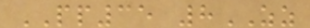PP35 8ZZ
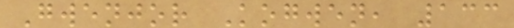Gwenjor Kogwen, 133
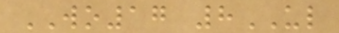WO17 8UL
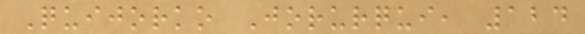Quijorko Jorurqui, 124
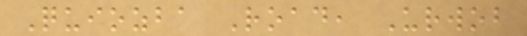Quiozba Road, Urwob
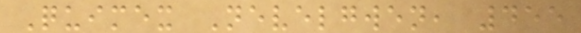Quimex Nevelgwen, 455
